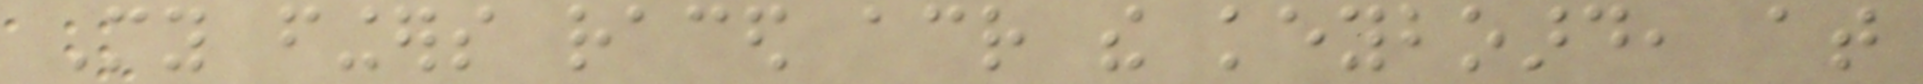My fingers raced across the keyboard, at
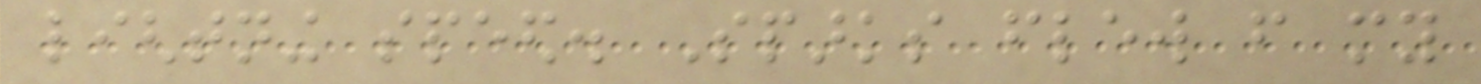lightning speed. Sparks flew from my
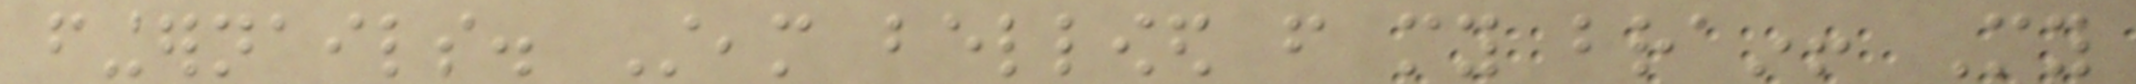fingernails. Steam bellowed from my brain! My
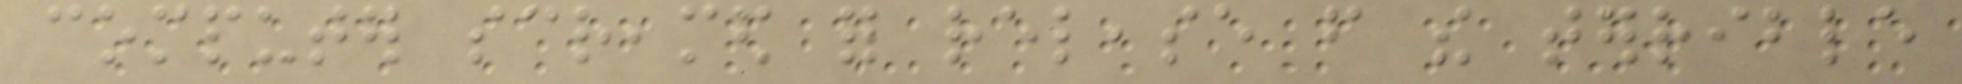computer screamed for release from the terrible
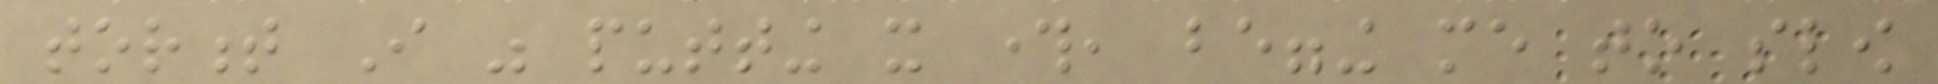torment I was putting it through, begging me to slow
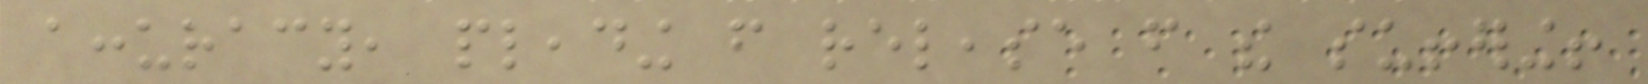accuracy, pleading from release from the suffering!
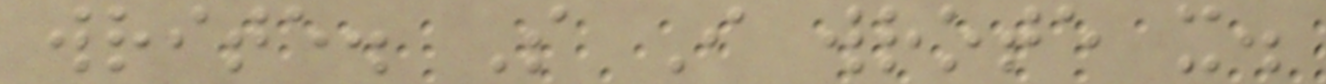write. So I wrote it.
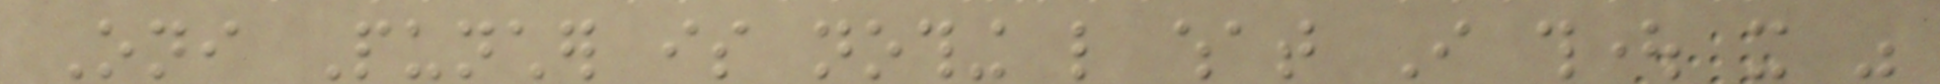Oni Puncher is nothing like what I thought it was
